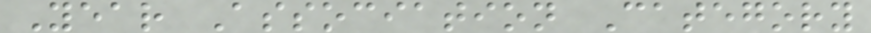Year Association Category
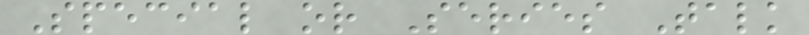Special or Series Talk
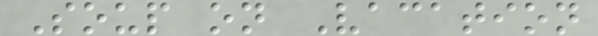Soup on Vacation
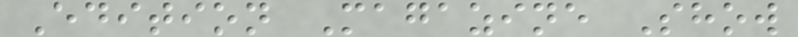Edition Magazine Show
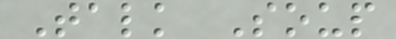Talk Soup
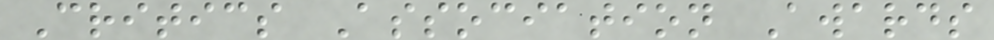Critics Association Awards
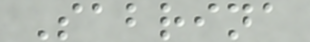Sabrina
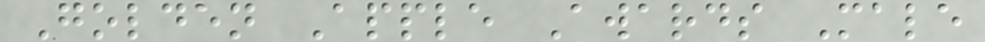Golden Apple Awards Male
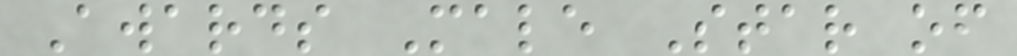Awards Male Star of
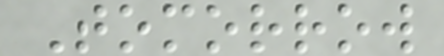Tomorrow
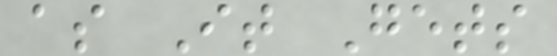as It Gets
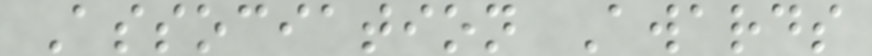Association Awards
